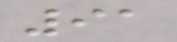91
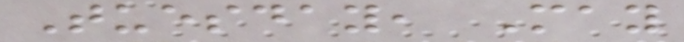Tuesday, May
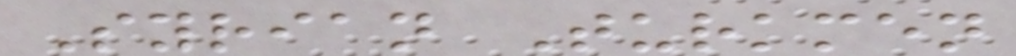Syrian Turkmen
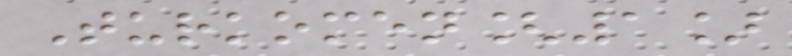Turkomen[1]
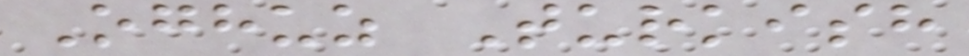Oghuz Turkish
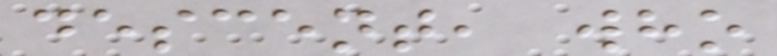descent, who
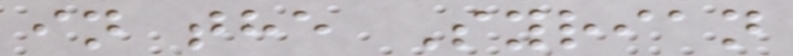in the Syrian
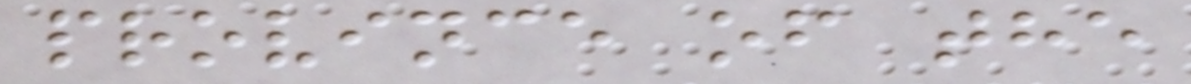province of the
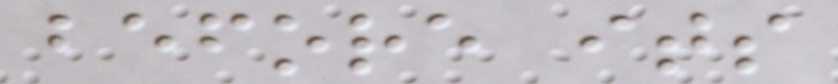before its
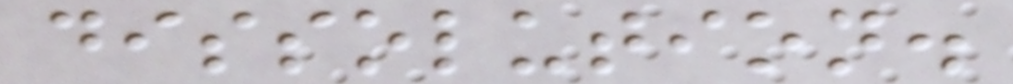dissolution.
